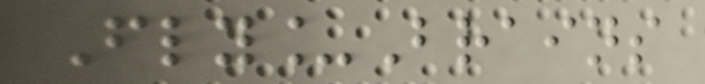Fly_Brains
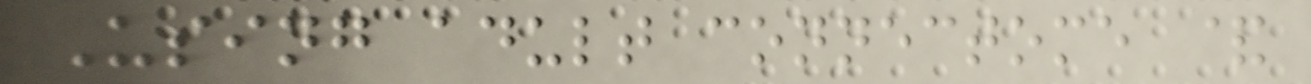Using adult connectome &
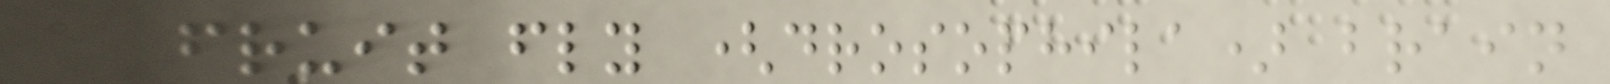a fruit fly (drosophila) brain
